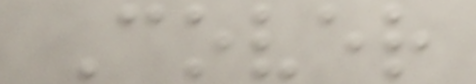Cover
